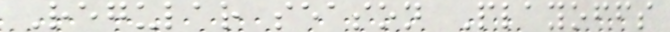Regular season Playoffs
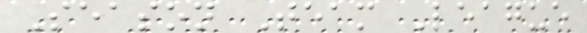Season Team League
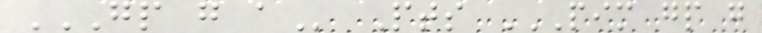GP G A Pts PIM GP G
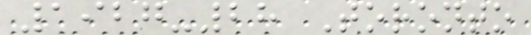1927-28 Toronto
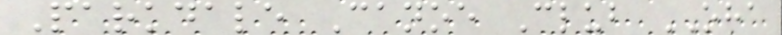Parkdale Canoe Club OHA
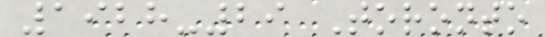1928-29 Toronto
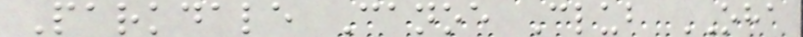Parkdale Canoe Club OHA
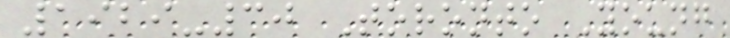1929-30 Toronto Young
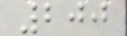200
